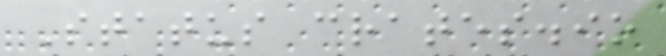Status crates.io
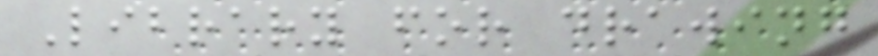Library for drawing
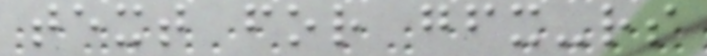text for gfx-rs
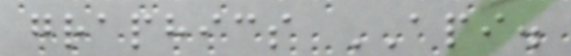graphics API.
